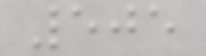505
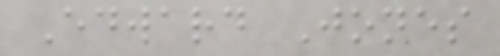Edward Jones
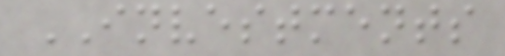INVESTMENTS
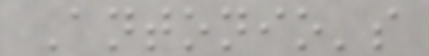Antonio's
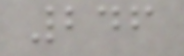246
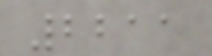2211
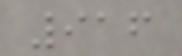916
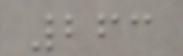263
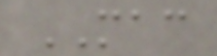MAC
